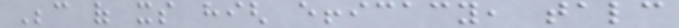Because of its high efficacy, talc
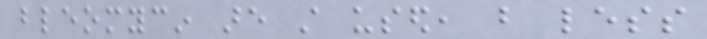bleomycin are still used, but less
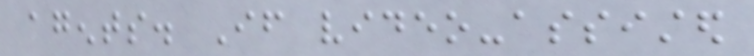agents. If video-assisted
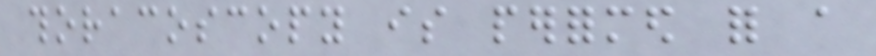thoracoscopy is performed for a
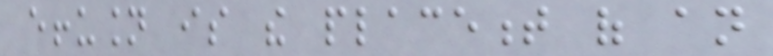effusion is the placement of an
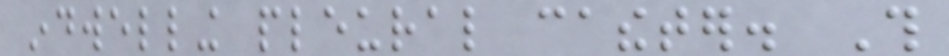indwelling pleural catheter. This
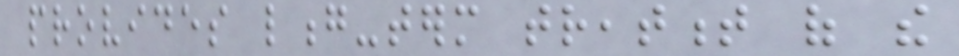provides long-term treatment of the
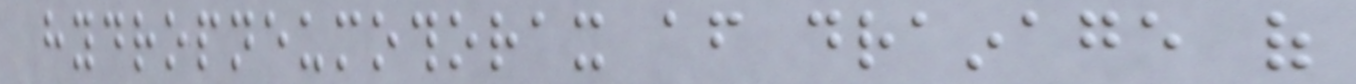hydropneumothorax after drainage of
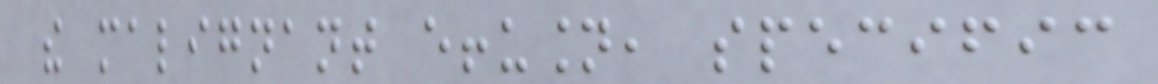the malignant effusion, specific
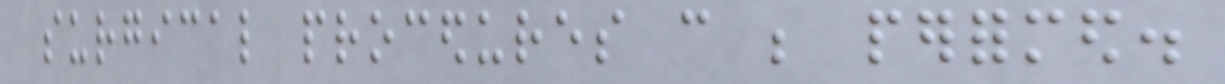surgical procedures can be performed.
